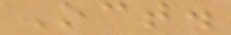Oct.
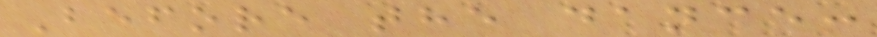Before the dance:
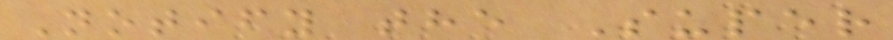Notify the Super
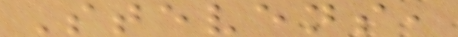Stevens,
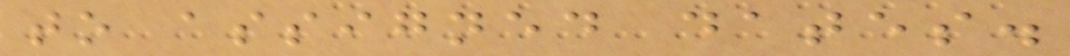to assigned dates.
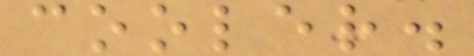cooler.
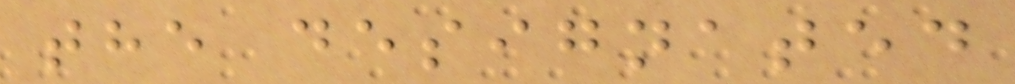the designated
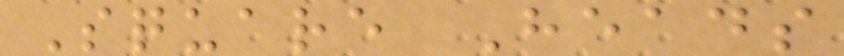Square Heads
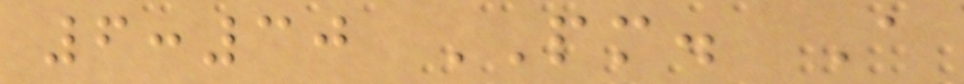6:30 PM. A
